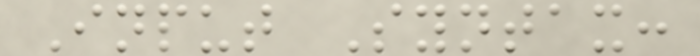Input Syntax:
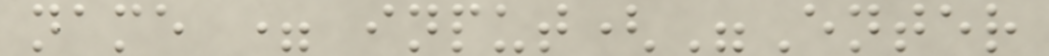name = input("Enter
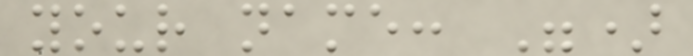your name: ")
